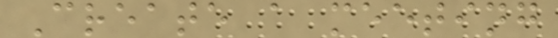Create a meeting
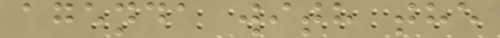agenda with the
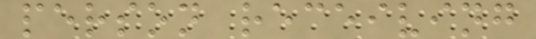person receiving
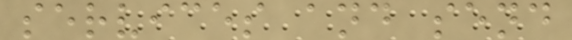services and send
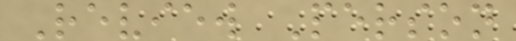Review Person
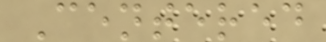Centered
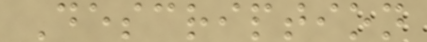Description
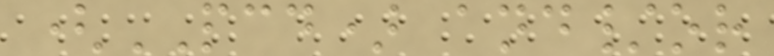(PCD) and/or
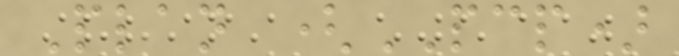Plan (PCP)
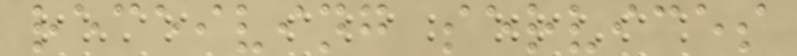receiving services
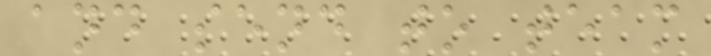and send to team
